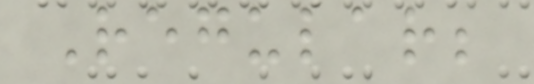Regular;
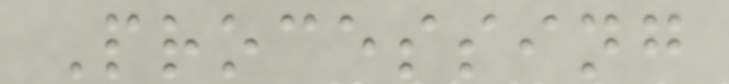Processing
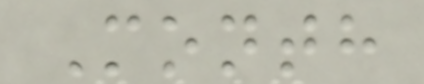Month
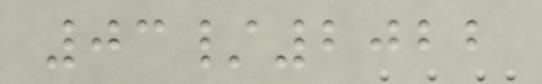03/2022
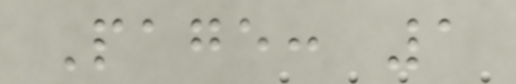Page: 1
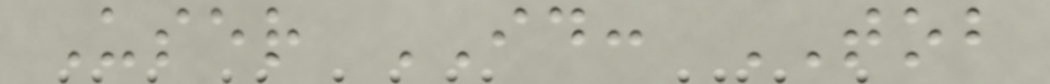User ID: TOB
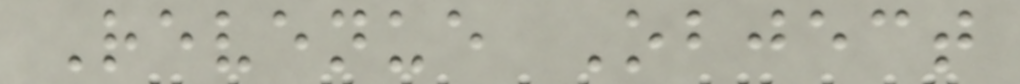Revenue Object
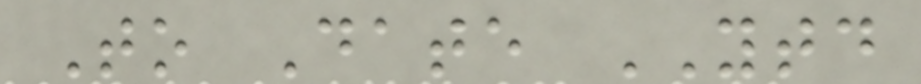To Date YTD
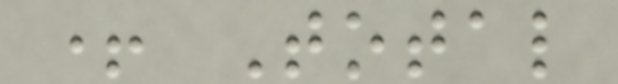+ Total
